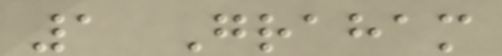1 Graham
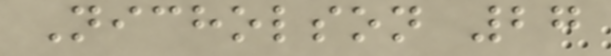Nicholson 27
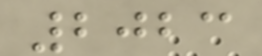2023
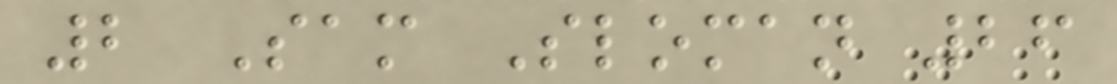2 Sam Sloman 26
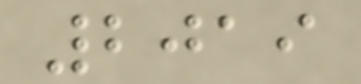2019
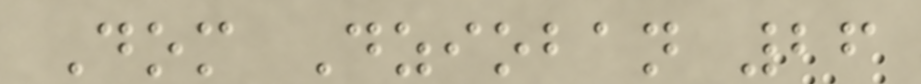Dom Dzioban 26
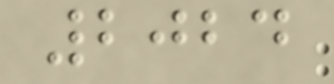2024
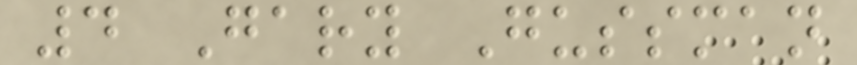4 Gary Gussman
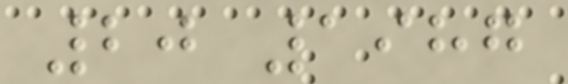20 1987
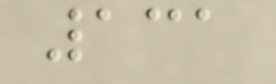131
